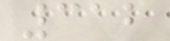312
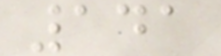141
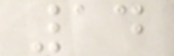14
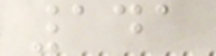141
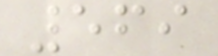569
